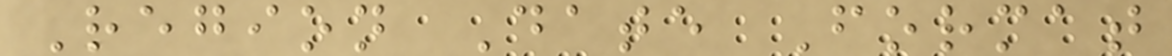Region Date Format
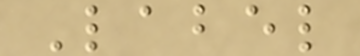Label
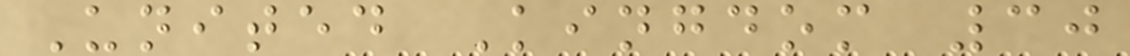United Kingdom 30
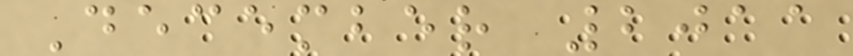December 2011
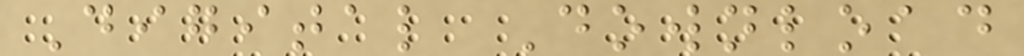Digital Download
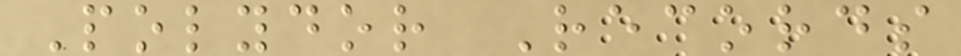Polydor Records
